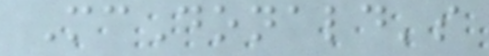McDonald's
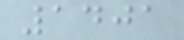1401
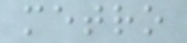metro
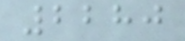2280
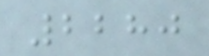2280
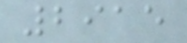2915
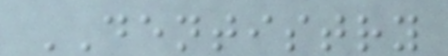DENTISTRY
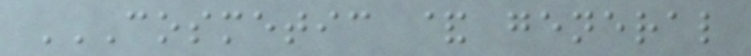COSMETIC & GENERAL
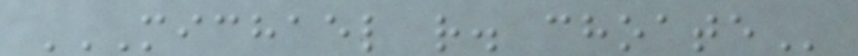MICHAEL R. CHOATE
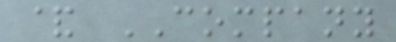& COMPANY
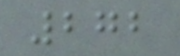272
